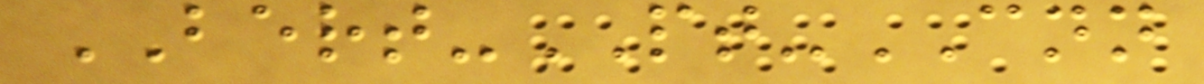BERT-PT-CNN
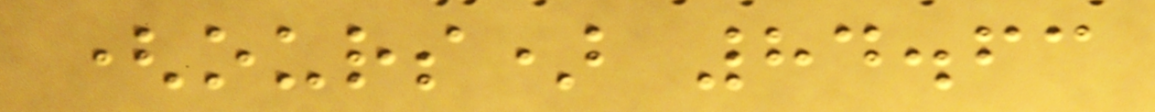(ours) 84.63
